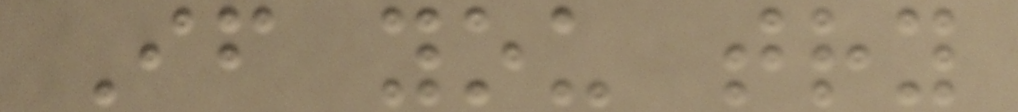If you try
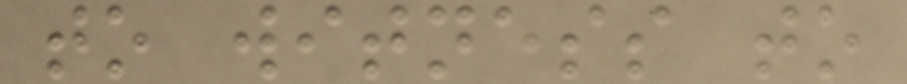to witness to
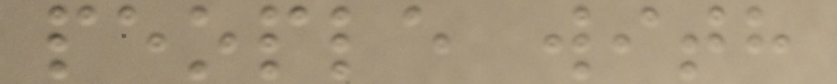people with
